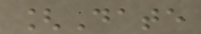[Date
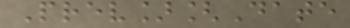Prev][Date
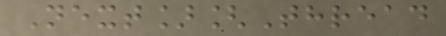Next][Thread
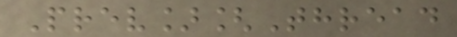Prev][Thread
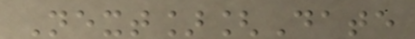Next][Date
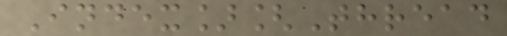Index][Thread
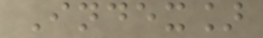Index]
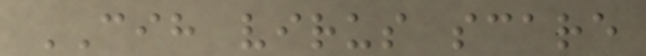CIH virus scare
